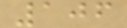106
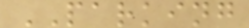PARKING
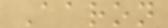Aaron
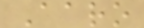Aaro
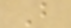B
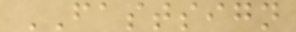FASTSIGN
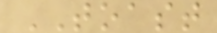TOAST
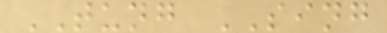TUNG SING
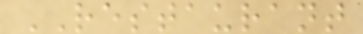RESTAURANT
